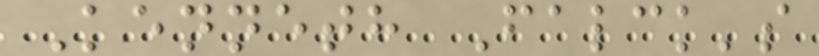Kenneth Falck's
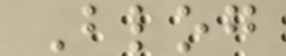Blog
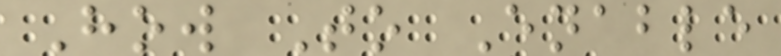How To Enable
